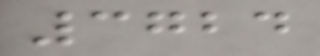3724
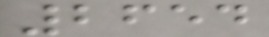2654
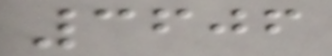3606
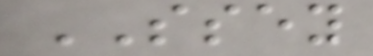SSEY
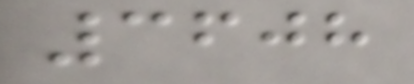3608
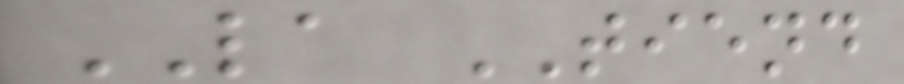LA TIEND
